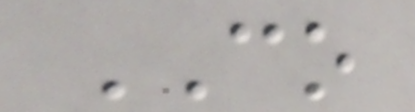CO
